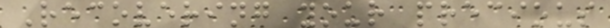Recovering your precious
